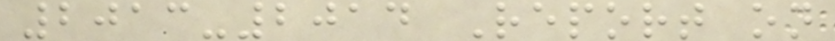2013-2014 Report on
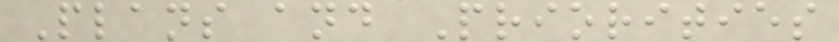Plans and Priorities
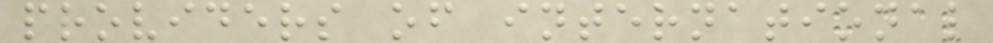providers of international
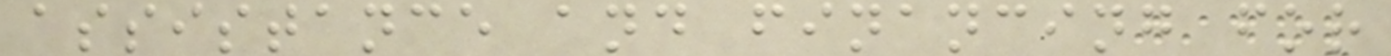assistance and financing for
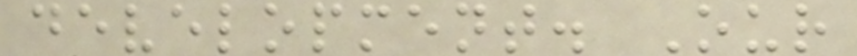development. Our
